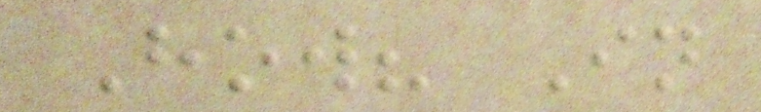How? In
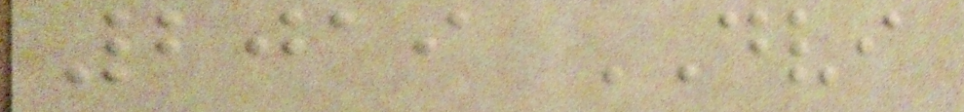2019 DVI
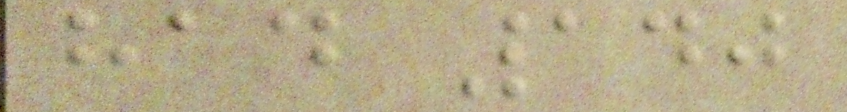had 140
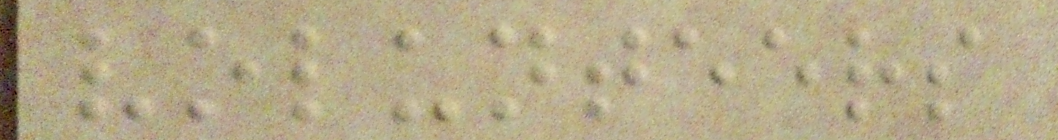volunteers
